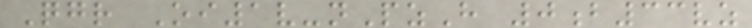Qgr Oi1v-nPzH 0b33vz
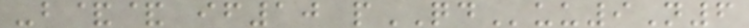-b&& if10 pQDuu9N6
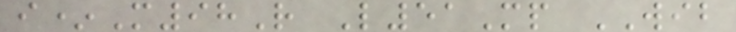i*M98R L51Mp WIB
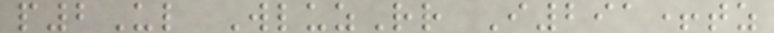p2Ul WluzRr I291+tz
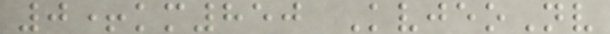0+km850 KvjeoNv
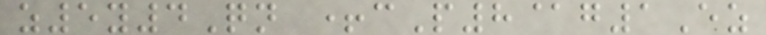z5y4Qn +cP8@g1Ez
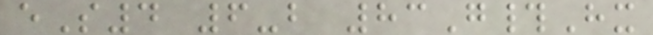eS4 6-b 83G#Hx
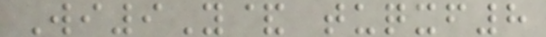Wi9Y& tuqxf8
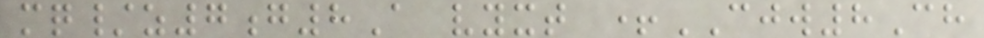mq/z7g8A vyxt +CJW8Ch
